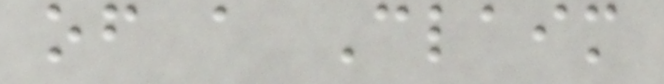of a Claim
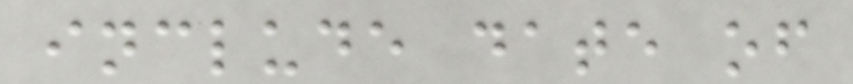include date of
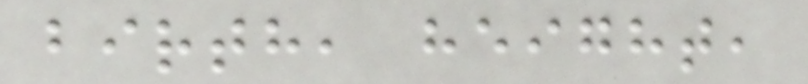birth, height,
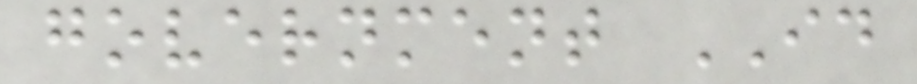government ID
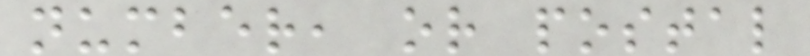number, or postal
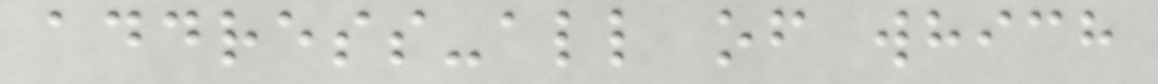address-all of which
